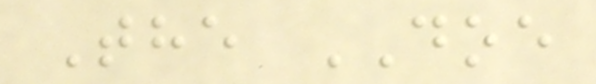The DOE
